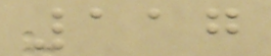117
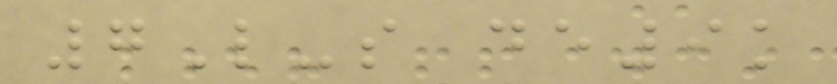7L-s de9k
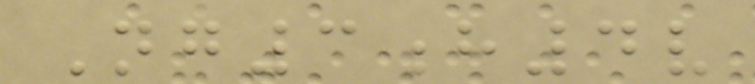Ng3h4v
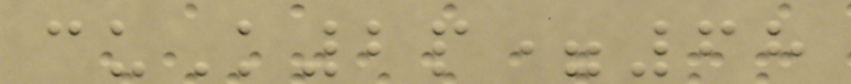cuK2p=68
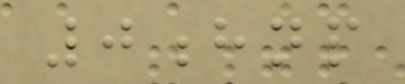0hnp
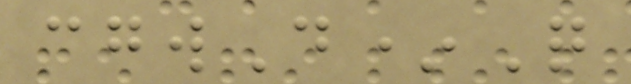cgwD*Q
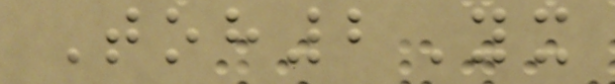Toh2Yx
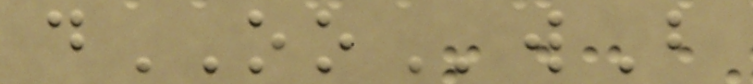dOOwB
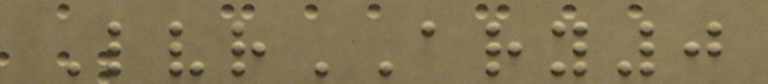LvrARY0
